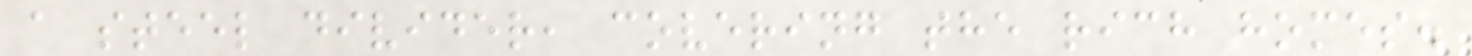a steel divider, covering the rich homes.
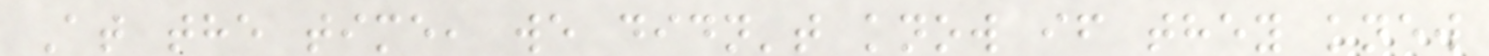At the time, we didn't know if they knew
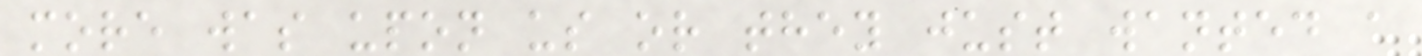more was upon us or they just wanted a
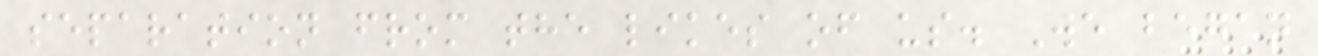separation from the likes of us. We began
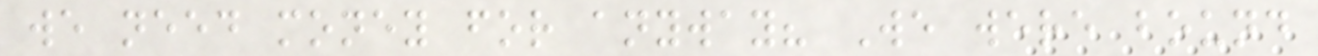we need money for anyway? We were bound
